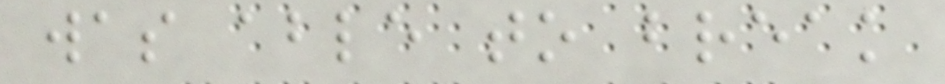was able to break
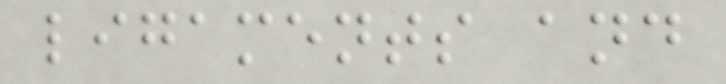ligaments and
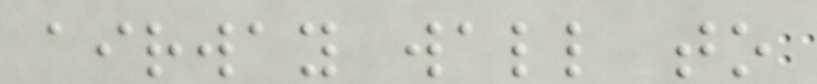airway wall to
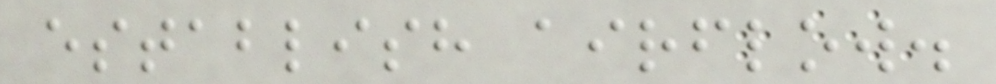establish airflow.
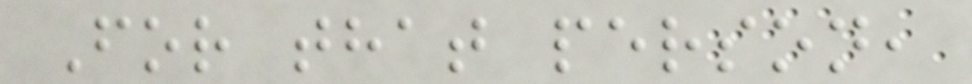For that person,
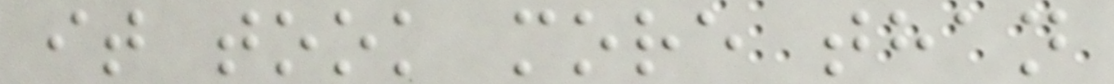it took more than
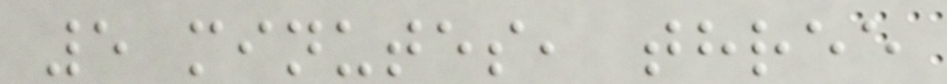5 minutes, three
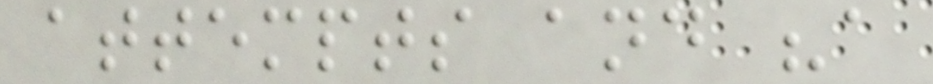attempts and "a
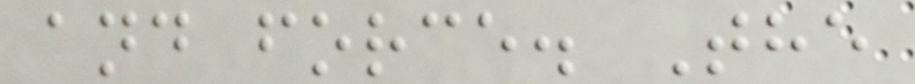and force. The
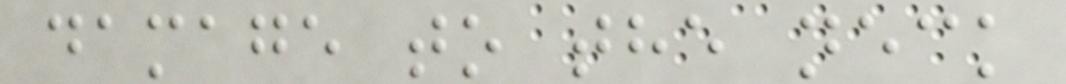damage to the neck
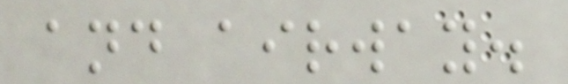and airway.
